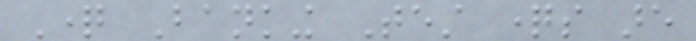Question Banking Test questions are
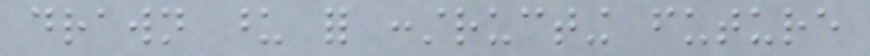drawn upon for constructing future
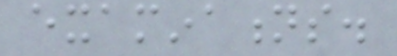examinations.
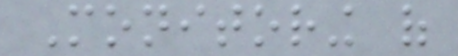Monitoring of
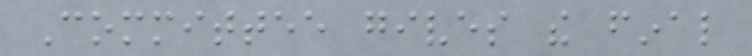Committee gives the final
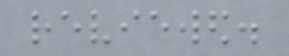reviewed.
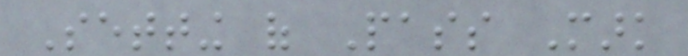Setting of Pass Mark
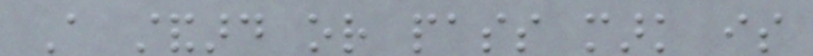A standard or pass mark is
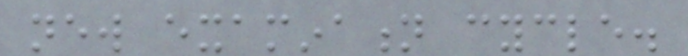new examination cycle.
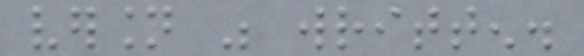version was written.
